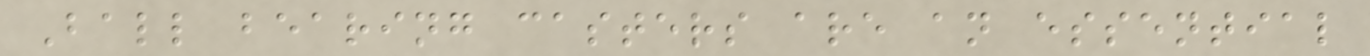Ball bearing casters are an essential
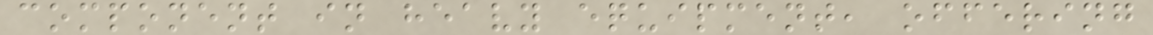component in heavy equipment, offering
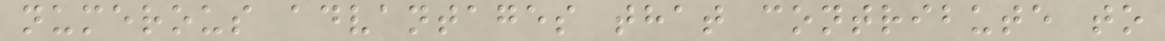numerous advantages that contribute to
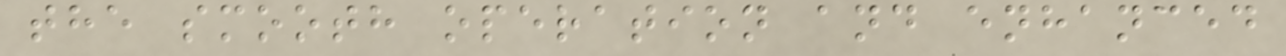the smooth operation and enhanced
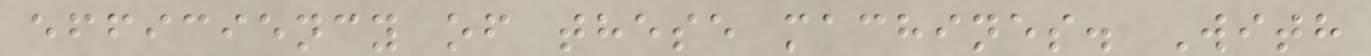efficiency of these machines. With
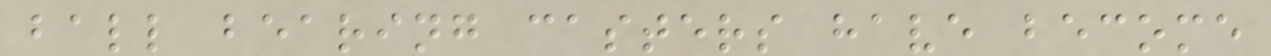ball bearing casters have become
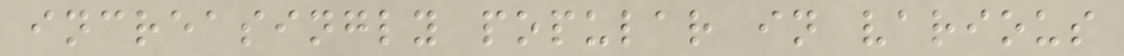increasingly popular in various
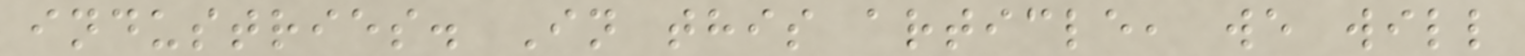industries. In this article, we will
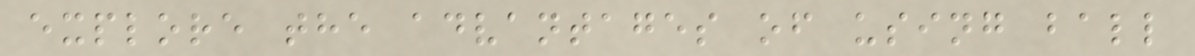explore the advantages of using ball
